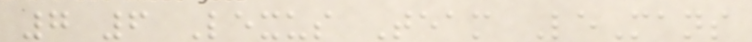7 6 Lexus Team LeMans
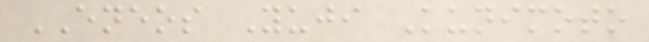ENEOS Yuji Kunimoto
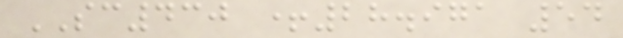SC430 +28.971 54
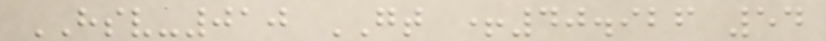HSV-010 GT +40.926 54
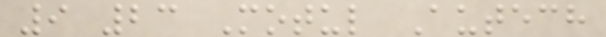9 23 Motul Autech
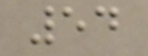54
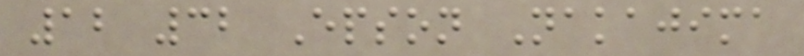12 32 Epson Nakajima
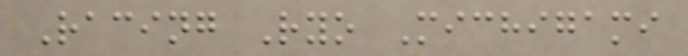Racing Ryo Michigami
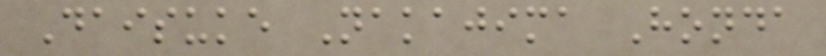Daisuke Nakajima Honda
